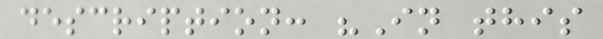description: "In this
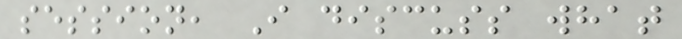session, I discuss what
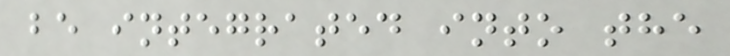be integrated into the
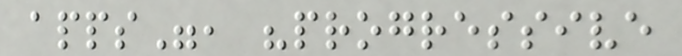apps", "progressive
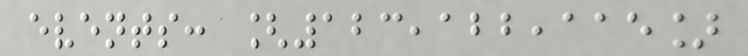events: [123,122,115]
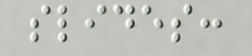slides:
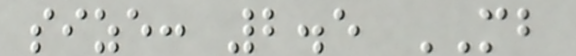size: 2.5 MB
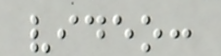video:
